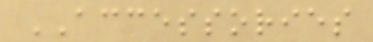ACCESSORIES
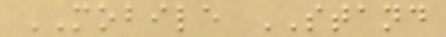MOBILE STAND
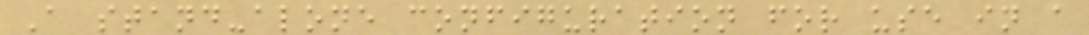A stand-alone configuration for use in a
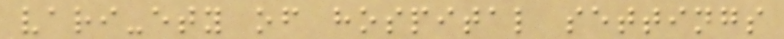vari-ety of hospital settings
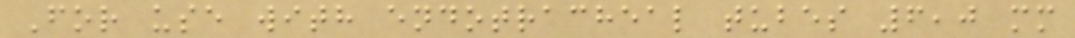For use with endotracheal tubes 6,0 mm
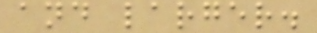and larger.
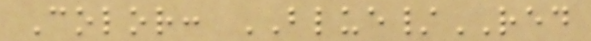Color: BLUE/RED
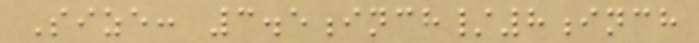Size: 3.5inch/8inch
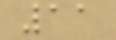11
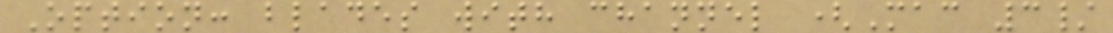Option: blades with channel (Mac 3/
